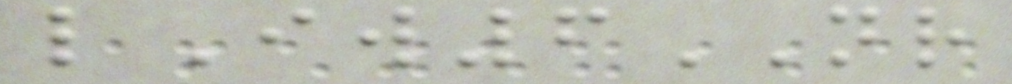lIw6NR
